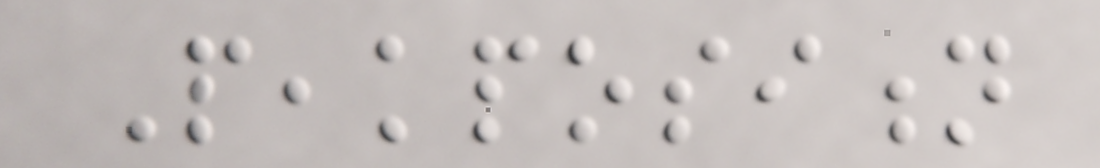Peakposition
